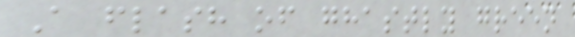A flash of ghastly green
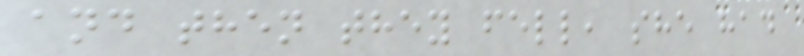and then they fell, she had
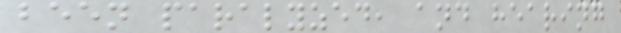been paralyzed, and hearing
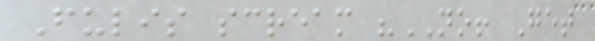Fulis scream "NO! Get
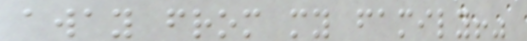away from my family!"
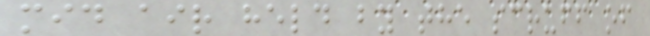mid air held by the scruff of
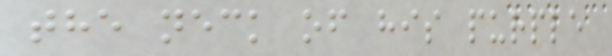the neck of his purple
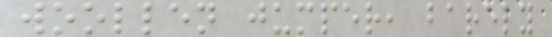woollen jumper, barely
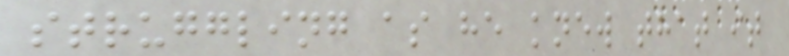struggling as he knew that it
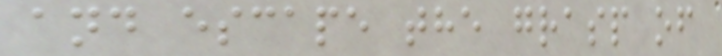and escape the grasp of
